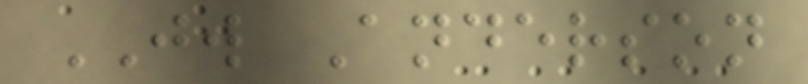JW Anderson
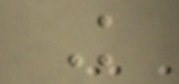K
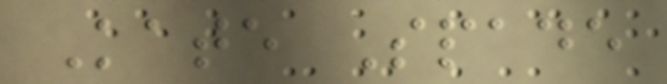Kate Spade
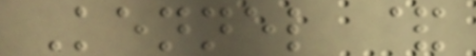Kennel &
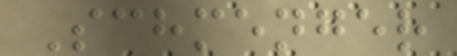Schmenger
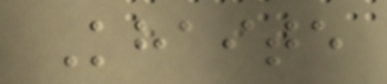Khaite
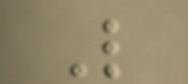L
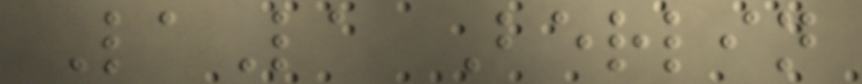LaLa Berlin
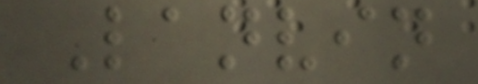Lanvin
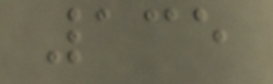135
